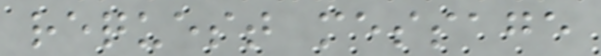request message
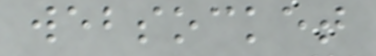websocket
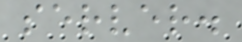server.
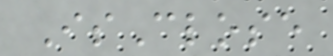IsClose
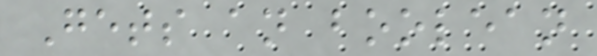Gets an boolean
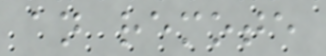an remote
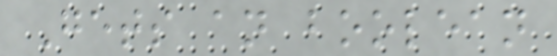Gets an boolean
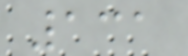131
